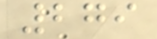279
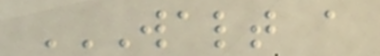WALT A
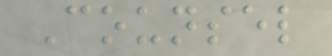Counsel
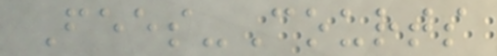Fees-Courts
